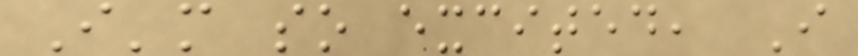I'm so excited, I
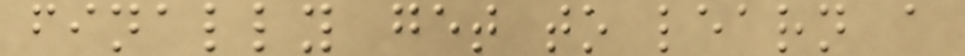finally get to learn a
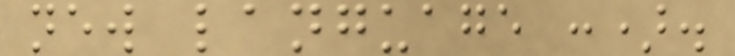new language :).
